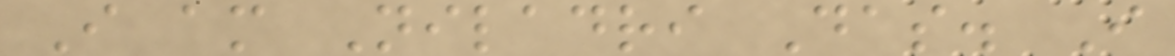I am Niladri Das. I
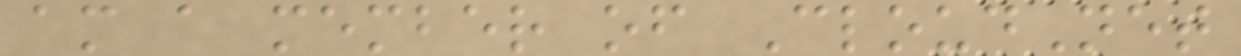am a member of CloudNet
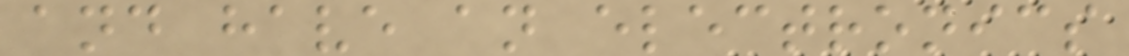and have an electronics
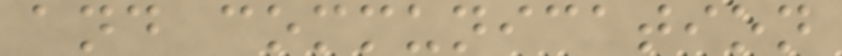and communication
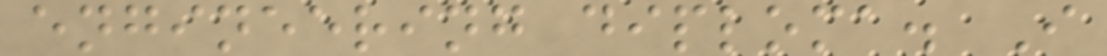engineering diploma. I
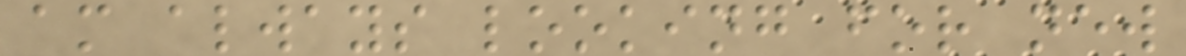am always looking for new
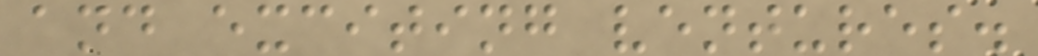and exciting ventures.
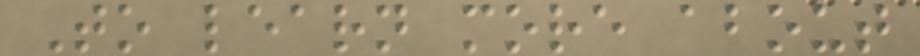To learn more about
